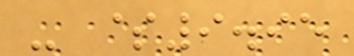- $9.95
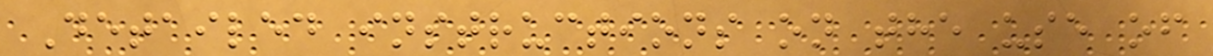Detailed instructions on the use of
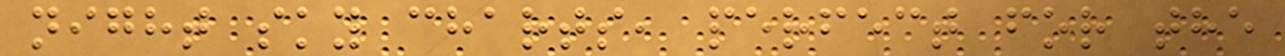night sky charts, perfect for the
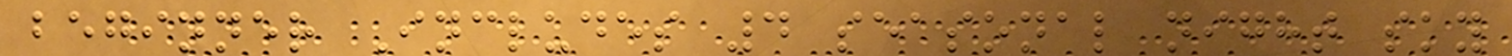beginner Includes 4 seasonal night sky
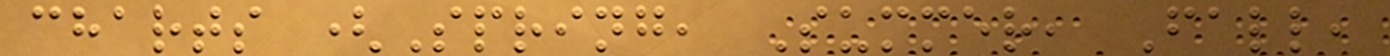charts (Spring, Summer, Fall,
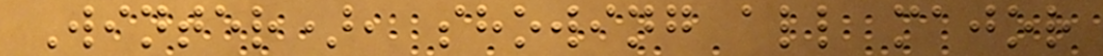Winter), showing all major
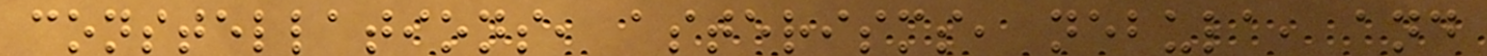constellations, asterisms, nebula, and
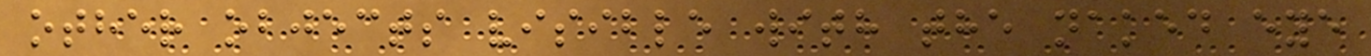other objects visible with the naked eye
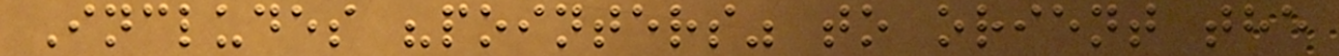Includes "pointers" to orient the
